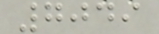7049
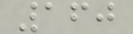160
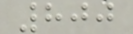800
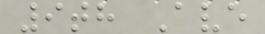9th Ave
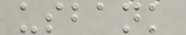usbank
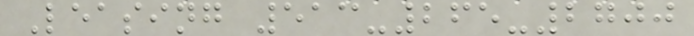Leasing 513-265-2700
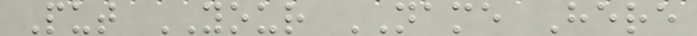Put YOUR NAME Here
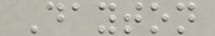Dayton
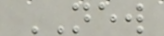NEW
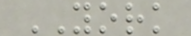YORK
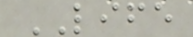LIFE
